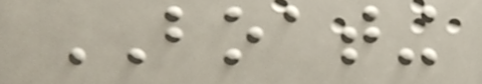BOATING
